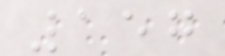157
